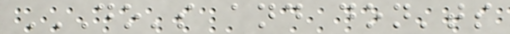DO'S AND DON'TS
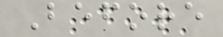Before
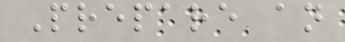Prepare an
